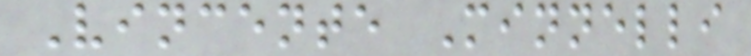Vincente Minnelli
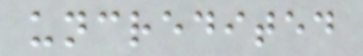uncredited
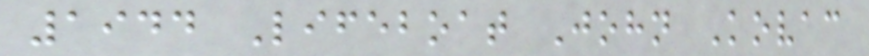1944 Lifeboat John Kovac
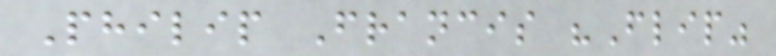Philip Francis "Flip"
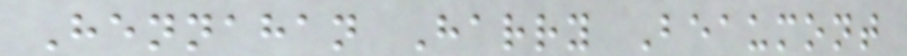Hennahan Harry Beaumont
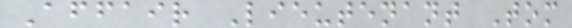Affair Lieutenant Tom
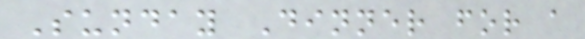Sunday Dinner for a
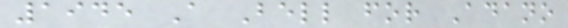1945 A Bell for Adano
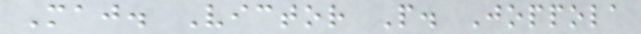Maj. Victor P. Joppola
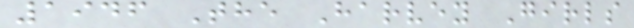1946 The Harvey Girls
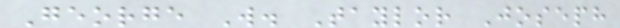George W. Taylor Joseph
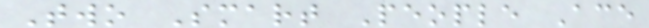Two Smart People Ace
